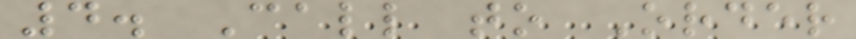4. Call to Order
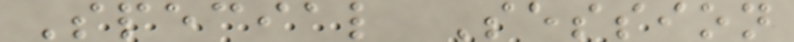Special Session
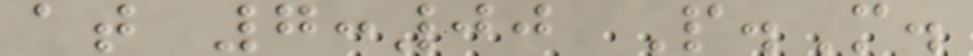at 7:00 P.M.
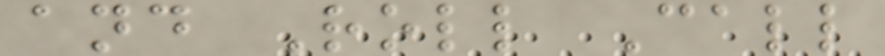and Roll Call
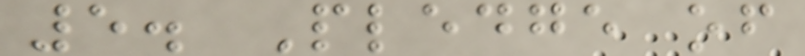5. Pledge of
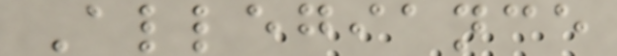Allegiance
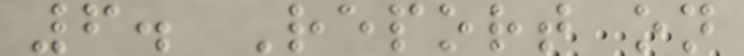6. Report on
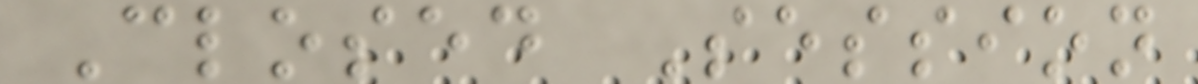Closed Session
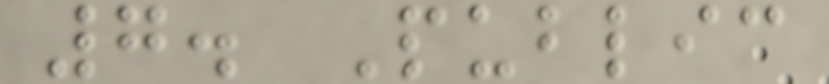7. Public
